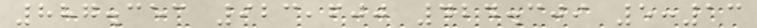887.353 923,600 424.309 5:13
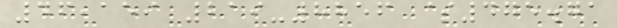46,159 219-8856 $475.71
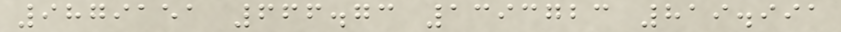9879151 666.73 1393723 819.991
